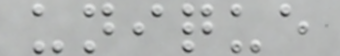unique
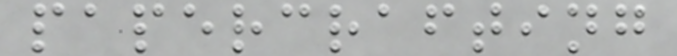papercrafting
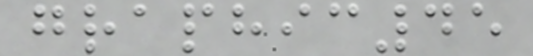graphic45
